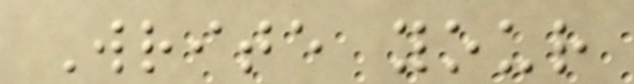Write your
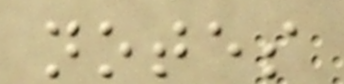notes
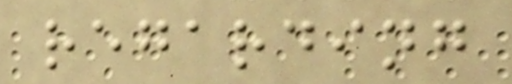regarding
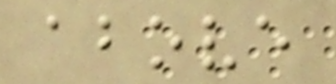above
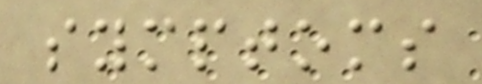symptoms
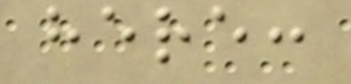here:
